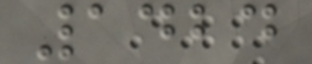1424
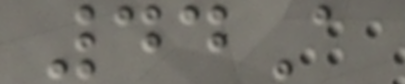44A
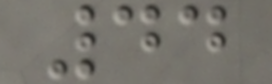44
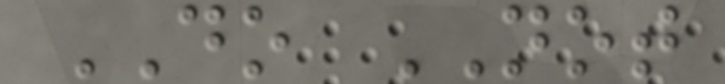DO NOT
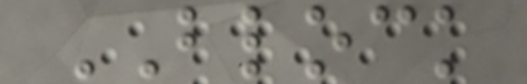BLOCK
